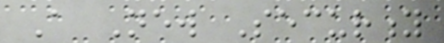A New Security
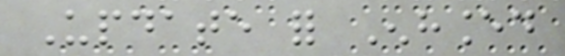Update for Enhanced
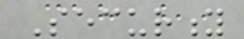Security
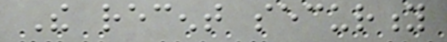The recent security
